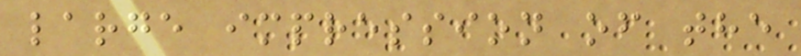large impression of the
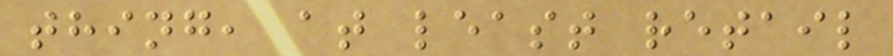thing, at least retail
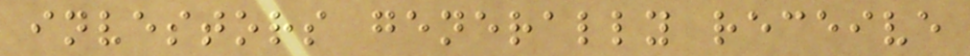investors generally receive
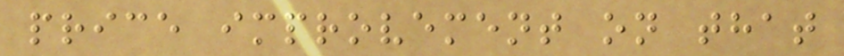price improvement on that
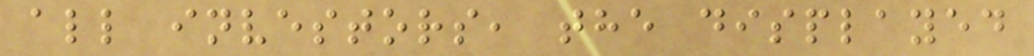all investors, the displayed
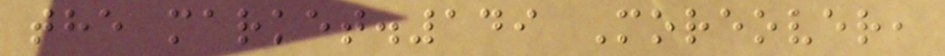the market.149 Moreover,
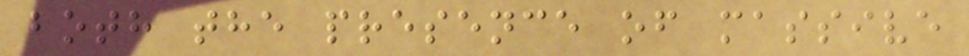both the presence of massive
